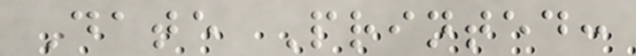Date Printed:
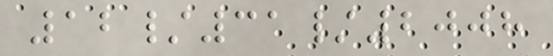12/31/2008
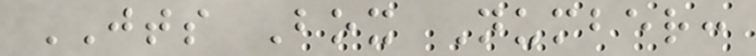JTS Box Number:
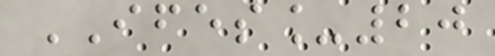IFES_20
